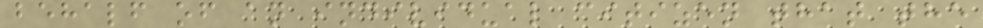behalf of an individual citizen that the
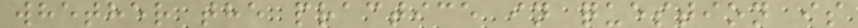whether the practice in question is
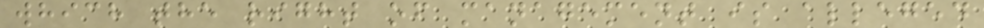which the right of management is alleged
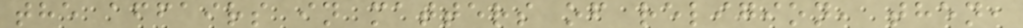the affairs in matters of religion, then,
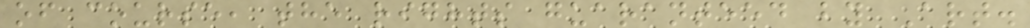of course, the rights guaranteed by Art.
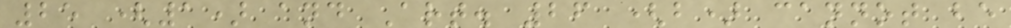25 (1) and Art. 26 (b) cannot be
